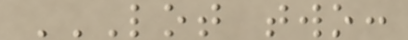LOT TWO:
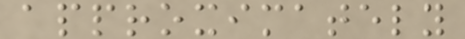approximately
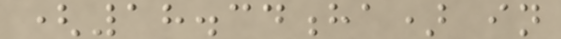(18.34ha) in
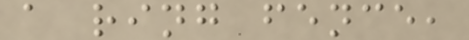a ring fence,
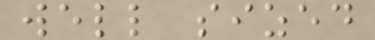well sized
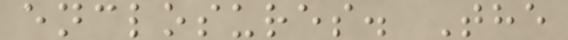enclosures. The
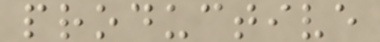productive
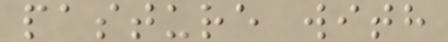pasture with
